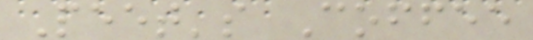Peet's Coffee
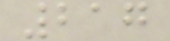217
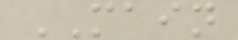MAIN
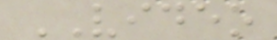VIDEO
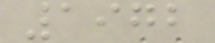1972
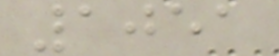1051
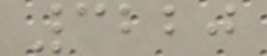3220
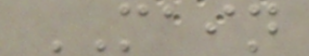MAIN
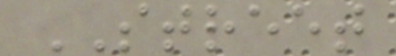STREET
